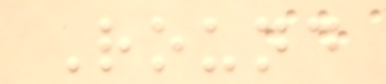Round
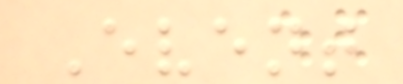Event
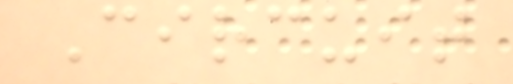Circuit
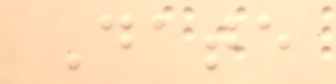Date
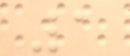1
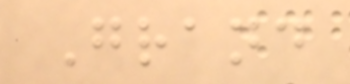Grand
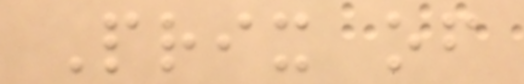Prix of
